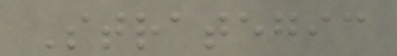Strategic
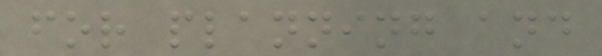for planning and
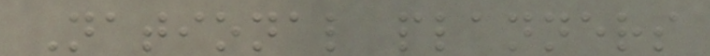National planners
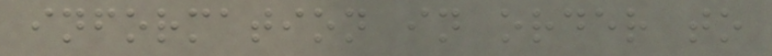information in order to
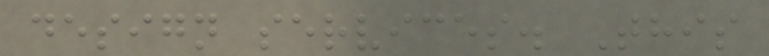design services. This
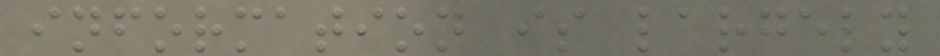information is largely
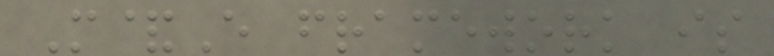M&E framework is
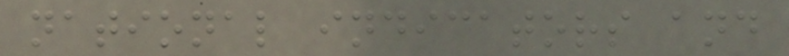national indicators and
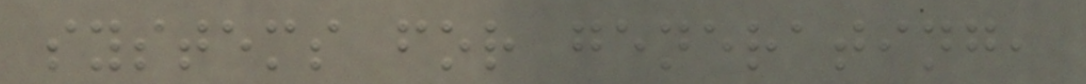systems for generating,
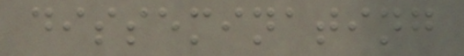disseminating
